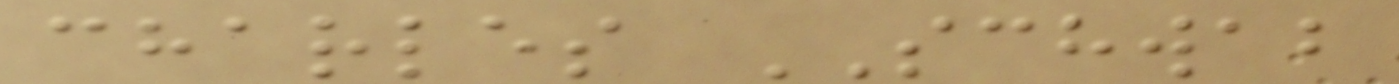charles SCHWAB
